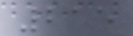215
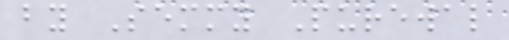by Semmy Purewal
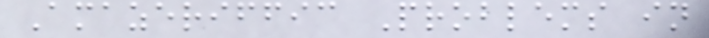Amazeriffic Problems in
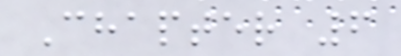Chapter 6
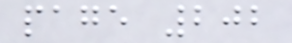page 202
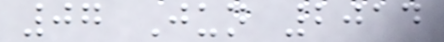07 Jun 2014
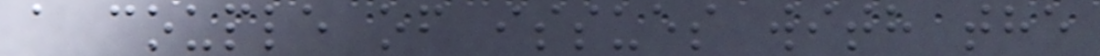a couple of issues with the
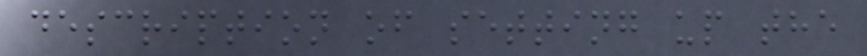description of setting up the
